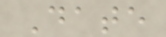Date
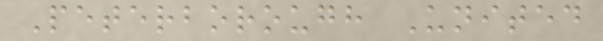Peterborough United
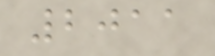2011
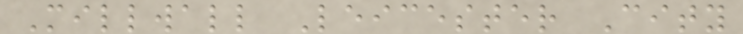Millwall Leicester City
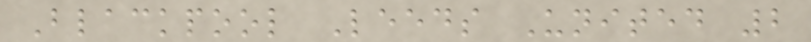Blackpool Leeds United 2
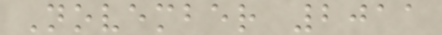November 2011
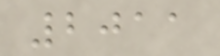2011
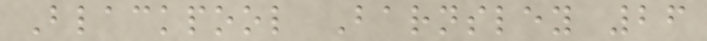Blackpool Barnsley 26
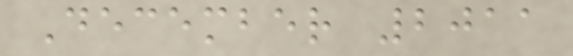December 2011
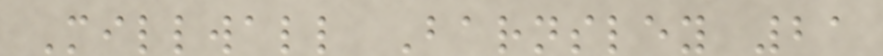Millwall Barnsley 21
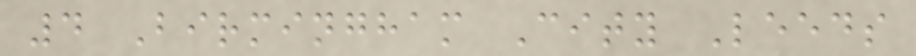4 Birmingham City Leeds
